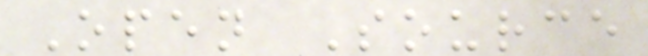Open Source
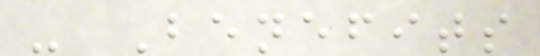- Benefits
